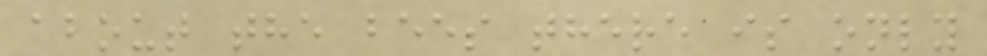about the bees there is only
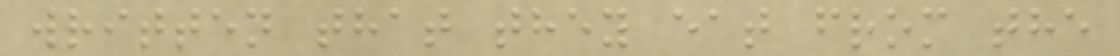written that they eat from the
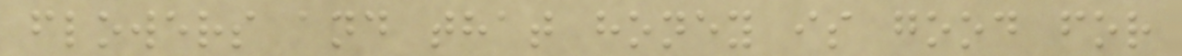flowers and that honey is good for
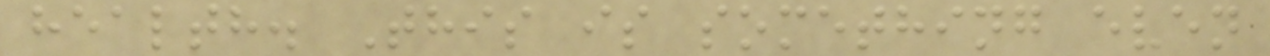health. This is something even
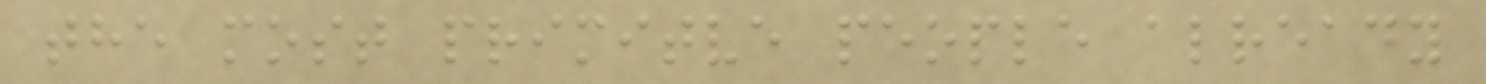the most primitve people already
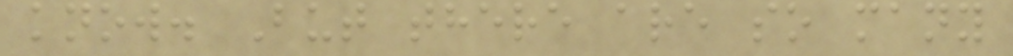know. But there are so many
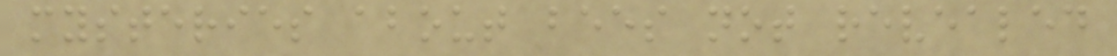mysteries about bees not revealed
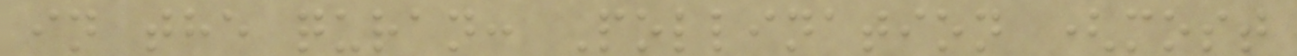in the quran: Pollination (most
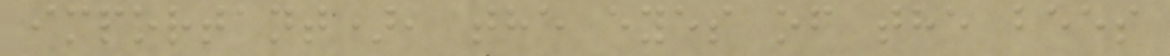important), the eyes of the bees
